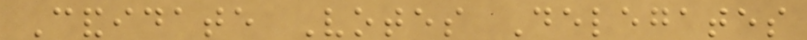Candidate Votes Delegates
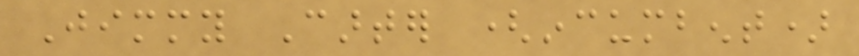Jimmy Carter (incumbent)
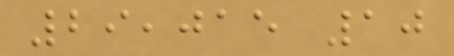29,015 10
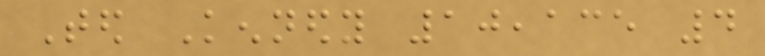Ted Kennedy 10,135 4
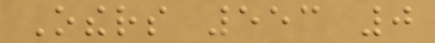Others 553 0
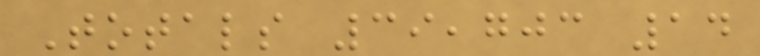Totals 39,703 14
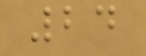24
